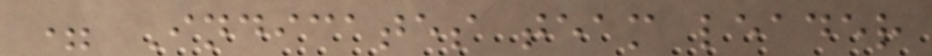= Indicates team leader
